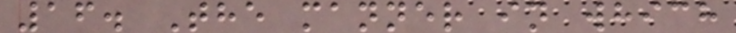16. The manner in which
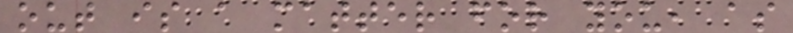out is a matter for you, as
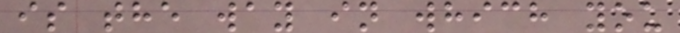is the way in which you
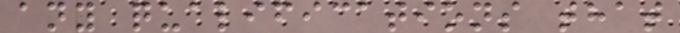any qualifications that
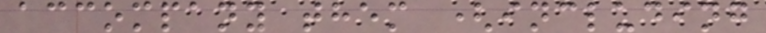accompany them (including
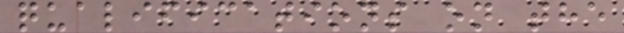qualifications on the
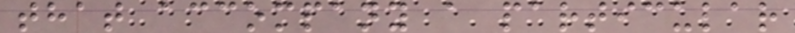that accompany a particular
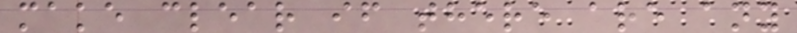make clear if there are any
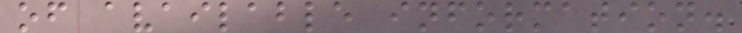of available information.
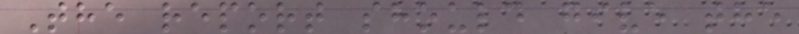The report should give the
